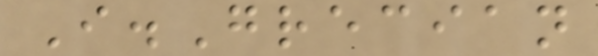I.Grecian
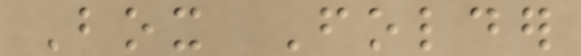Box Folder
